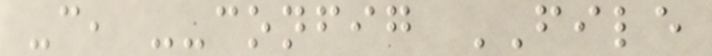-c, --config FILE
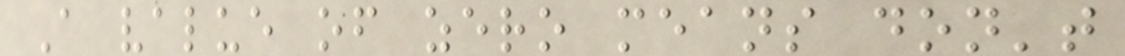A value of zero means don't
